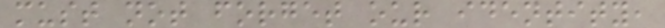must not forget our identity,
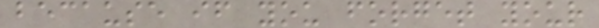because if you forget your
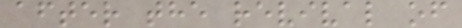after the revival of
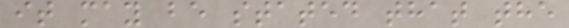it may be stated that the
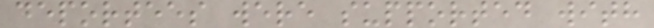deportees were supported with
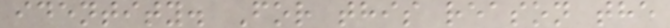identity. For this reason the
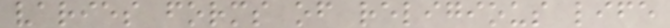varies forms of religious life
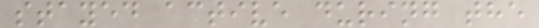stayed active during the
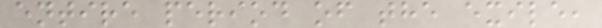entire period of the exile,
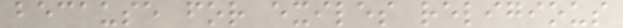because for exiles religious
